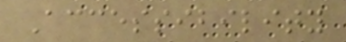Accessibility
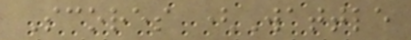Scores (Wattle
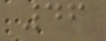46
